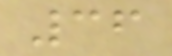36
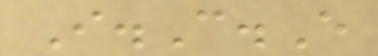I.C.E
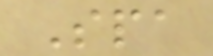Spa
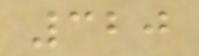320
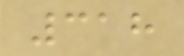318
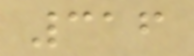316
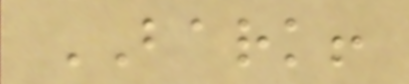BARK!
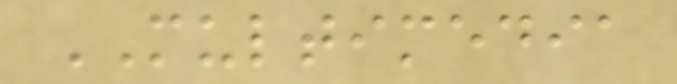MULTIMEDIA
